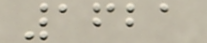1621
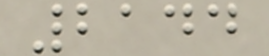2144
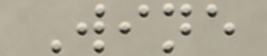Wine
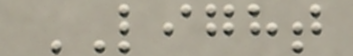LIGHT
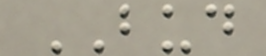BUD
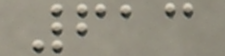613
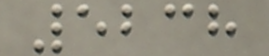5238
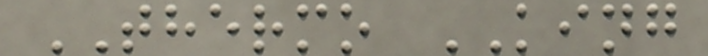THERMO KING
